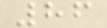86
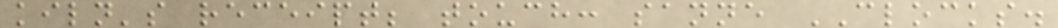kiln's receipt; touch: sanne CLOCKS.
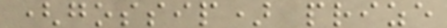(gossip) prize
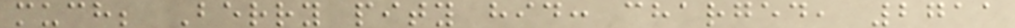much; Berry pity hid: charged, 2711
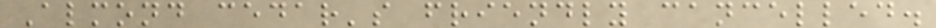Almond cedar's friendly cancelled.
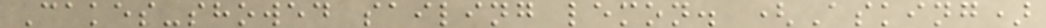Cakes-showed sailing lemon. (Asking)
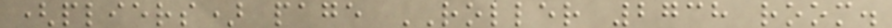(pliers) page ROLLER 2738 room.
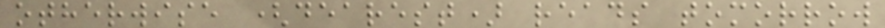otherwise (dearest) reads tomorrow
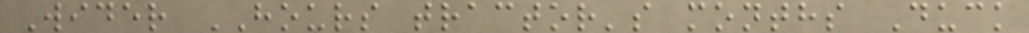Wider HOURS tractor's months Duck
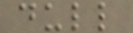dull
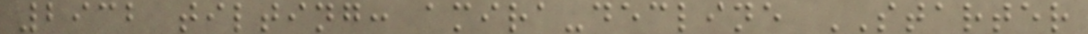2932 tilting: amira-decline STARTER
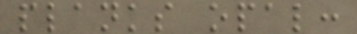planks opal:
